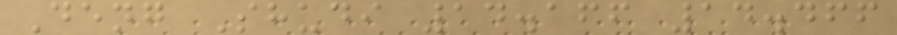Deng Shudi 14.166 14.466
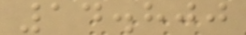14.800
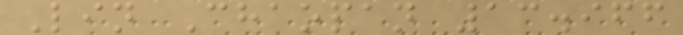Lin Chaopan 13.966
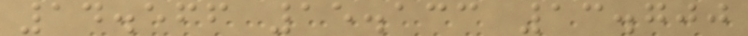14.566 15.133 13.700
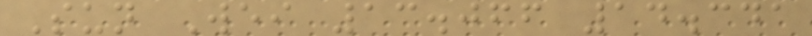Sun Wei 13.066 14.341
